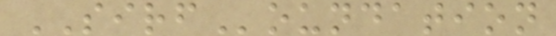SIRFoundation
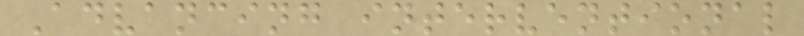Advancing interventional
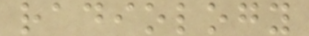radiology
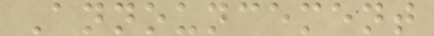Announcement
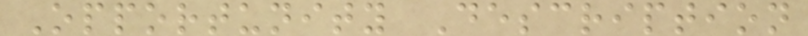Opportunity Description
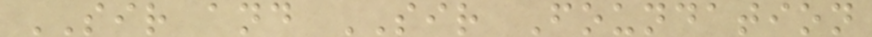SIR and SIR Foundation
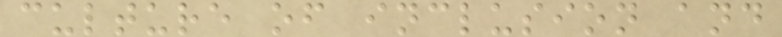culture of inclusion and
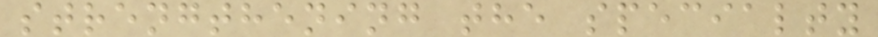strengthening the specialty
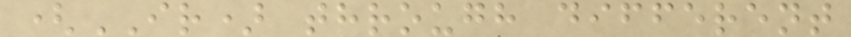(IR) through different
